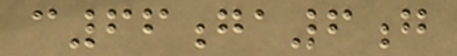c66ga6g
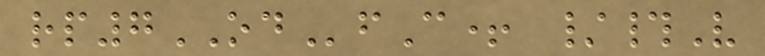rp7ODfC+ /#V
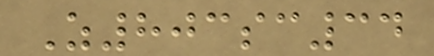Z803sc34
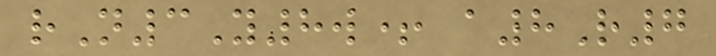rN3Y8w+ a8R7
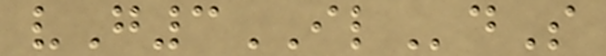vG3ILdS
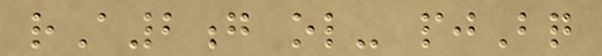rA2g ol- pjBq
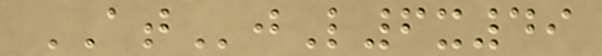ATjL6x49
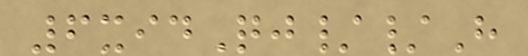6xidQj//H
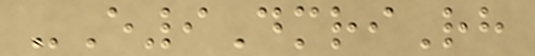-E9DmriRh
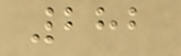282
